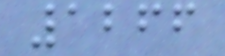1266
